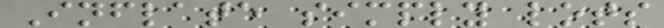Inflate simply lots
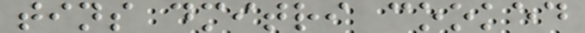tins dmitri cooked
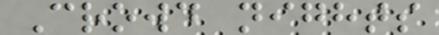Crowd nights
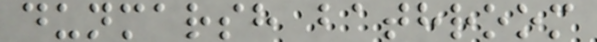dunmarsh bathroom
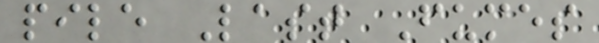pile Last Fumes
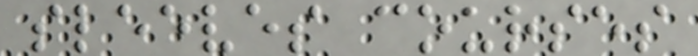sleeves courses
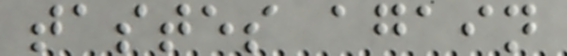tastes again
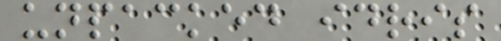unpacked idris
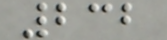232
